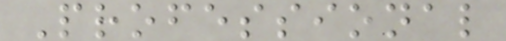Professional
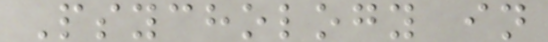Psychology in
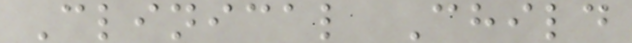Clinical Child
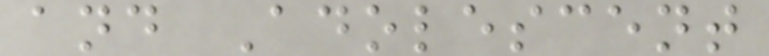and Adolescent
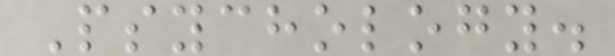Psychology.
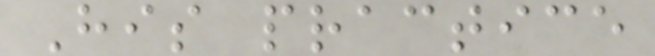His practice
